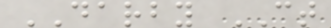DARBY CT
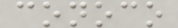conoco
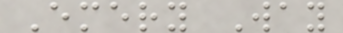Emery Way
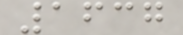1637
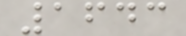1643
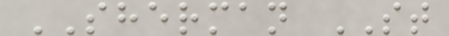SHERMAN ST
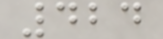424
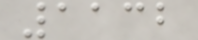1132
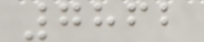7862
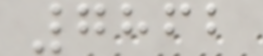7862
